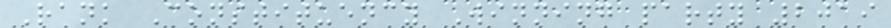Rank Constituency Winning party 2019
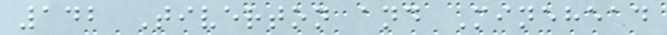142 Tiverton and Minehead
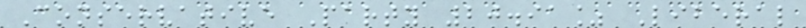Conservative Party 20.91% Liberal
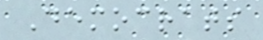Democrats
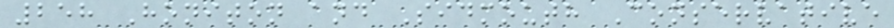258 Honiton and Sidmouth Conservative
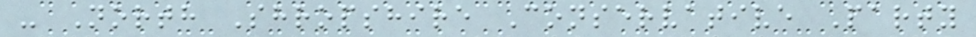- North Shropshire Conservative Party
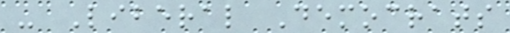- Liberal Democrats
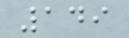149
